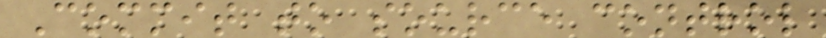Commit to source control
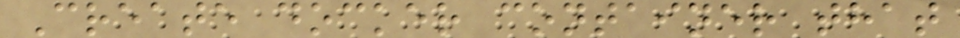Create docker container that
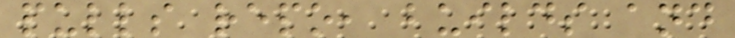pulls repo, builds and
